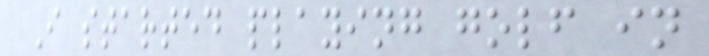I started playing golf in
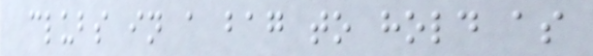clubs in a bag to hold as
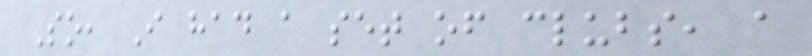So, I had a set of clubs, a
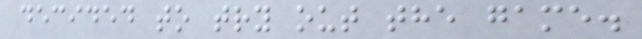decided to try out the game.
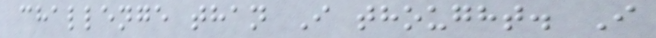challenge than I thought. I
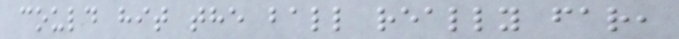could hit the ball really far,
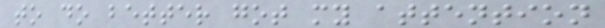to do better got my attention
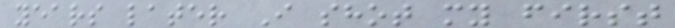years later I shot my first
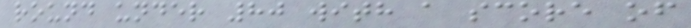round under 80 with a score of
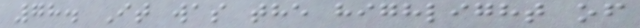78. It was the highlight of
